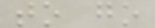to go
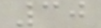30
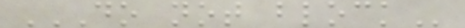DO NOT BLOCK
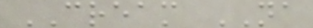CREAM NA
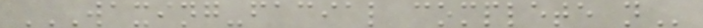WAXING-FACIAL COMPLETE N
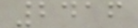2416
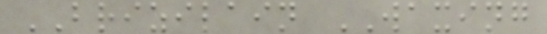BRIZILAIN WAXING
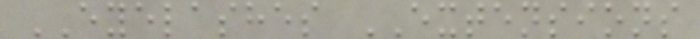EYELASHES EXTENSIONS
